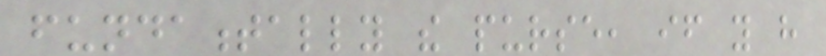fundamentally the purse, if you have
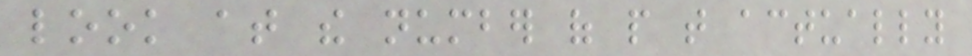look at the number of people that actually
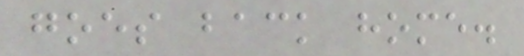goes back home.
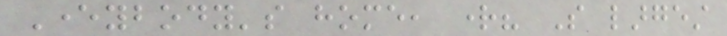Everybody's home, right? So largest
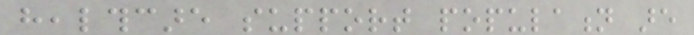healthcare support population are
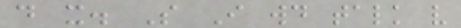do it. So I would talk very
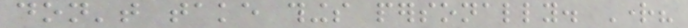don't take things personally. Right?
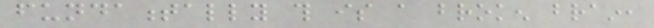fundamentally this is a broken brain,
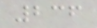236
